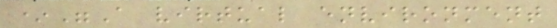*"A virtual environment
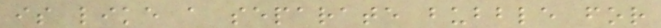is like a separate bubble for
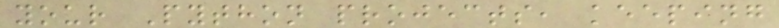your Python projects, keeping
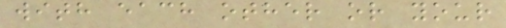with each other or your
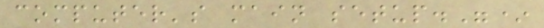computer's main setup."*
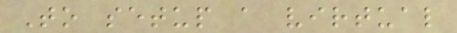To setup a virtual
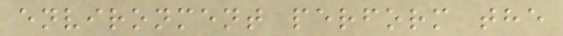environment perform the
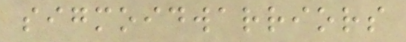sigmoidwarriors
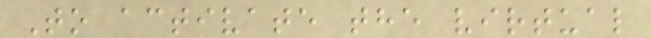To activate the virtual
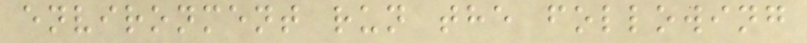environment run the following
